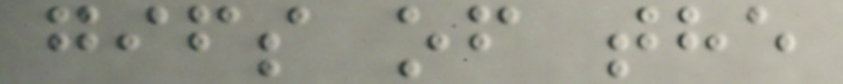gifs of the
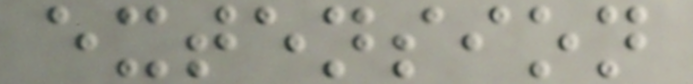extension
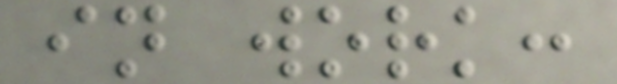in work:
